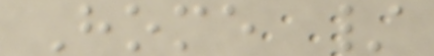Home /
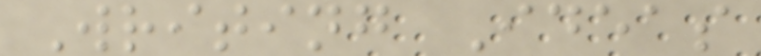Writing Ideas
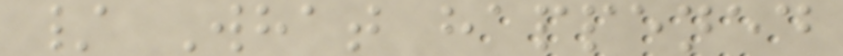/ What happened
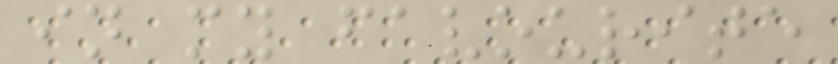in my favourite
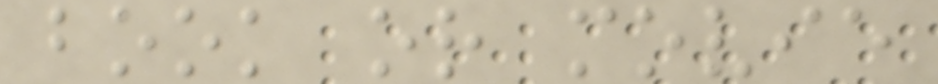book or movie
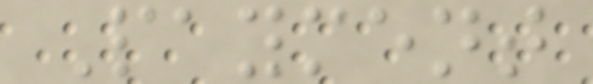Payment
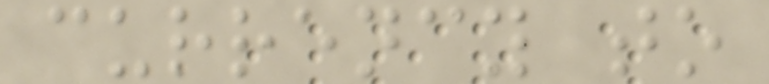currency to
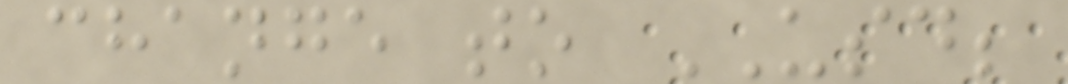change to USD;
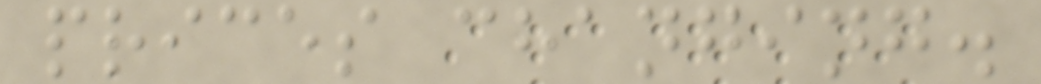prices changing.
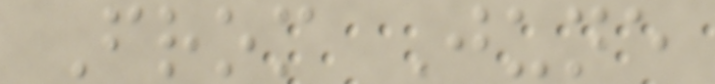From June
